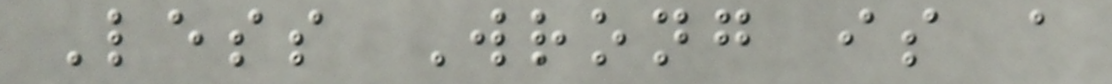Less Wrong is a
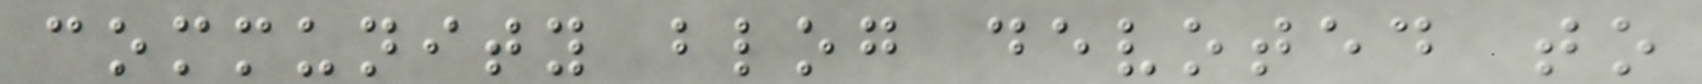community blog devoted to
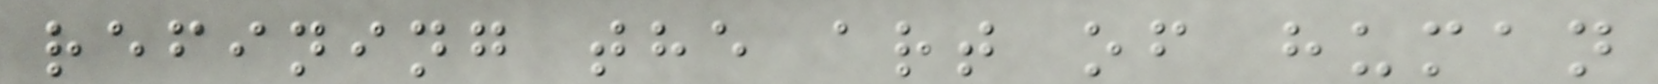refining the art of human
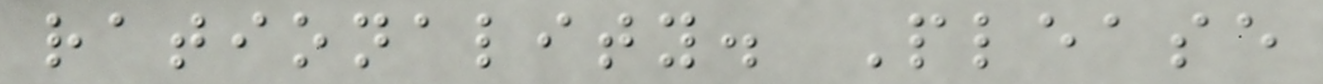rationality. Please
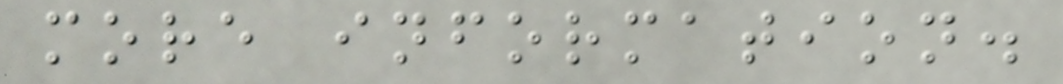more information.
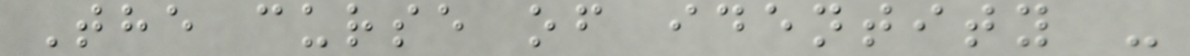The curse of identity -
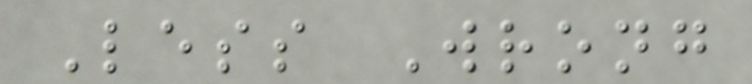Less Wrong
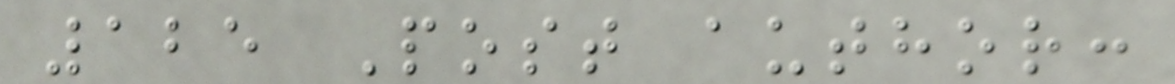125 Post author:
